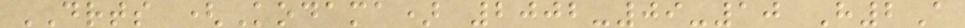DRTS (Kodama) 2002-09-10 H2A
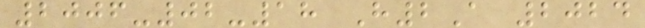2006-02-18 H2A 2024
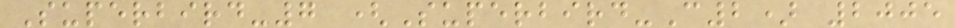Superbird-7 (Superbird-C2) 2005
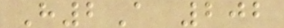H2A 202
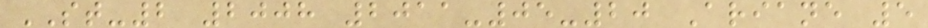ST-2 2008 2011-05-20 Ariane 5
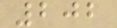202
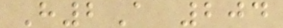H2A 204
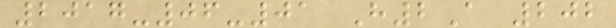2017-06-01 H2A 202
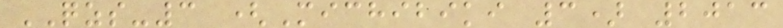QZS-3 (Michibiki 3) 2013
